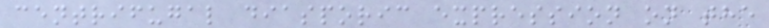centrifugal diasporic expression on the
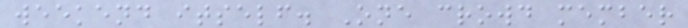weekend itself. One crowd member
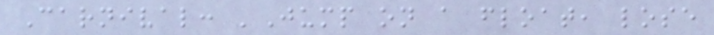Carnival: 'Jump on a float, lose
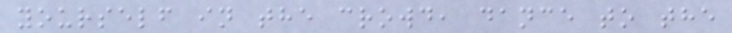yourself in the crowd, dance to the
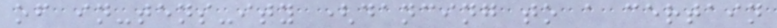of in-tens-ity (dancing to a certain
